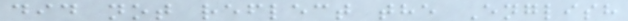did not reflect the English
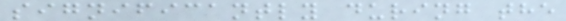significantly during the
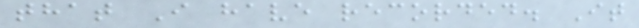that I have recorded. It
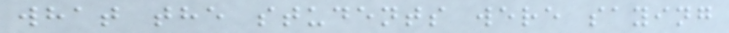what the students were saying
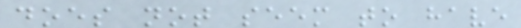does not seem to have
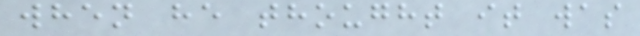when he thought it was
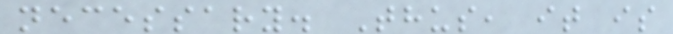necessary. Thus, it is
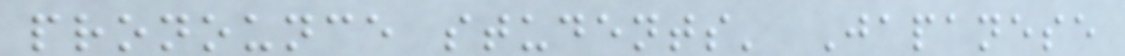pronounce students' Japanese
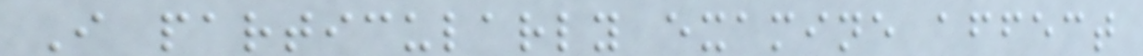I particularly examine affect
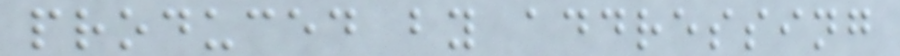produced by addressing
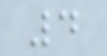4
